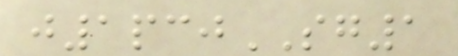j1pcjSG1
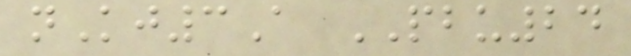nKj3A PBU24
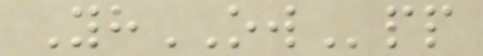YhOWpp
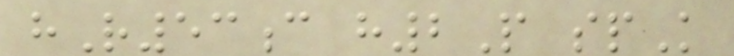hR53c h2P spK
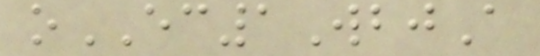oEC1WbjA
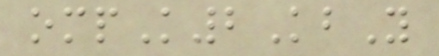ompK2KbY
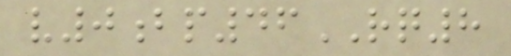v0bp46RQ8
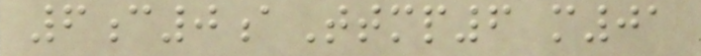6c0aTtmp6 m01
